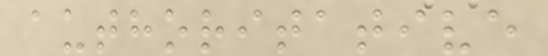authoritative
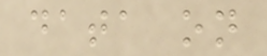data on
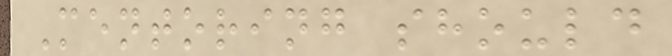Mentoring should
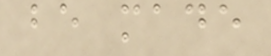be made
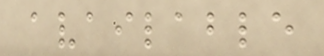available
